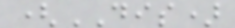(DIS)
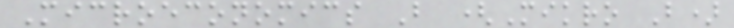Microeconomics B (Mikro B)
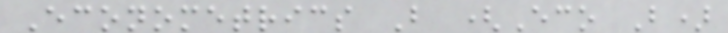Econometrics B (Eco B)
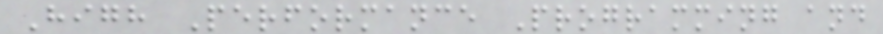High Performance Programming and
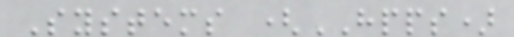Systems (HPPS)
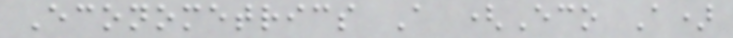Econometrics A (Eco A)
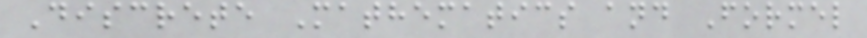Discrete Mathematics and Formel
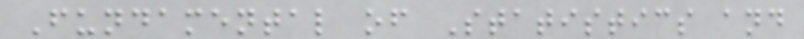Fundamental of Statistics and
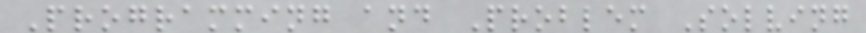Programming and Problem Solving
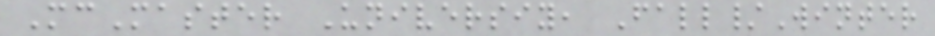McMaster Universiy, Fall/Winter
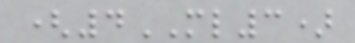(4ML3)
